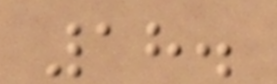18.
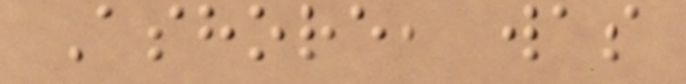Ashore, was
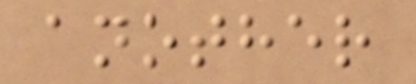another
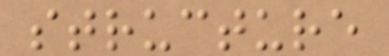structure
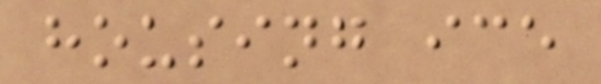housing ice
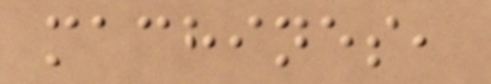machines,
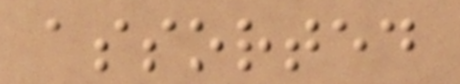assorted
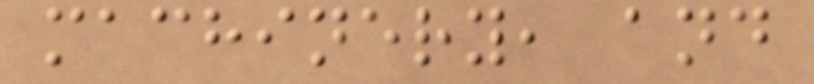machinery, and
